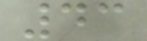43
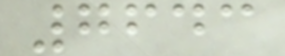7643
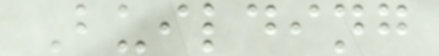Building
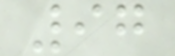97
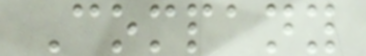Company
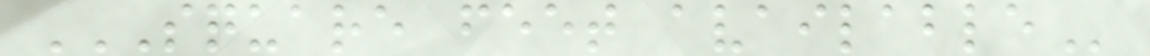SQUARE FEET AVAILABLE
